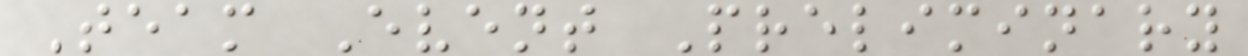Team Event Preliminary
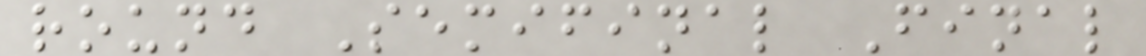round Semifinal Final
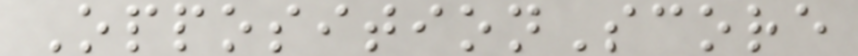OppositionScore
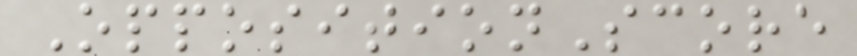OppositionScore
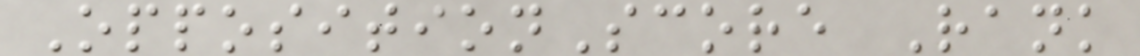OppositionScore Rank
